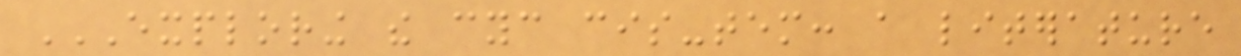EXPLORING THE CYC CIS-TEM: A LITERATURE
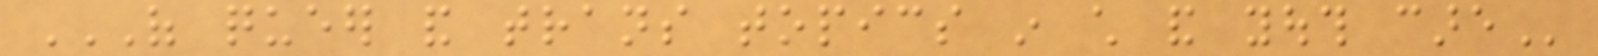OF QUEER AND TRANS TOPICS IN CHILD AND YOUTH CARE
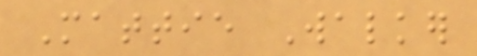Mattie Walker
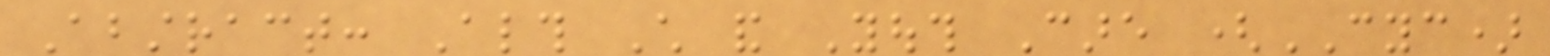Abstract: Although Child and Youth Care (CYC)
